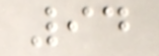94
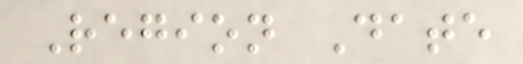Region Date
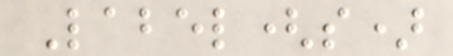Label(s)
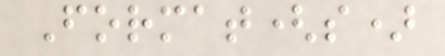Format(s)
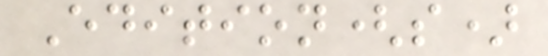Edition(s)
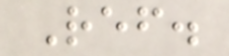Ref.
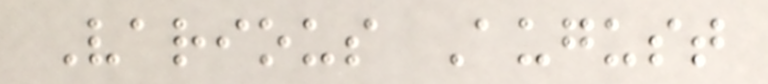Various August
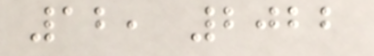12, 2022
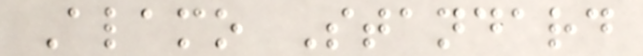Alamo Standard
